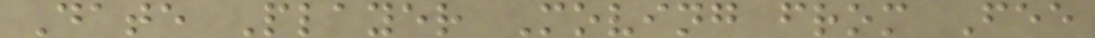Date Player Moving from Fee
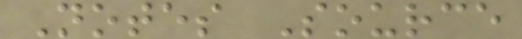Notes Source
